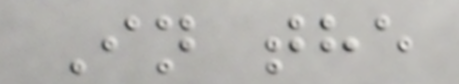In the
